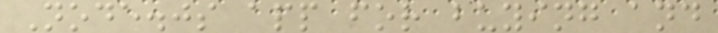Node.js app for buying and
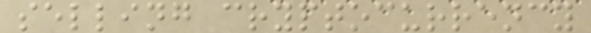selling cryptocurrency
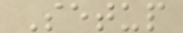Setup
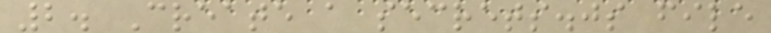2. Create a secrets.js file
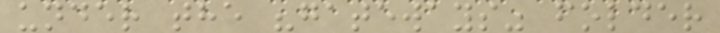under the "gateways" folder
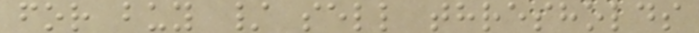for buy / sell thresholds
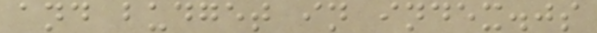and budget in index.js
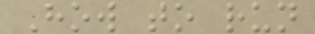How to run
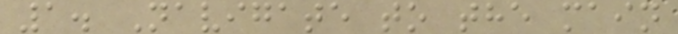1. Navigate to the main
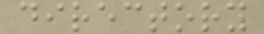directory
